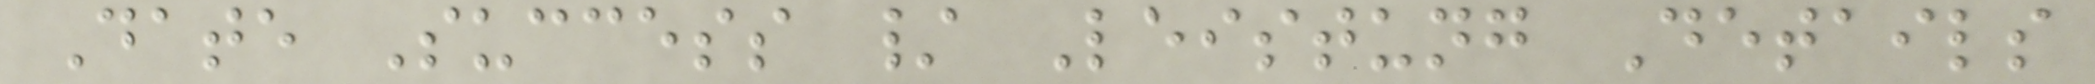Date Success / Leistung Details
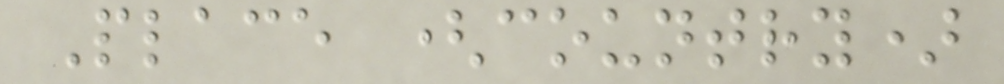Place (country)
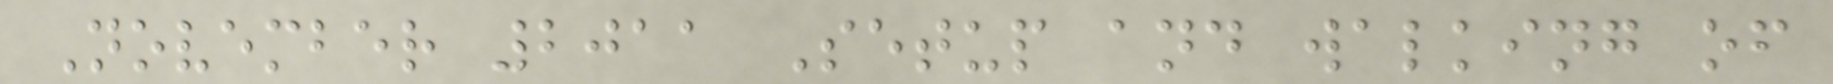November 2011 Setup and walking of
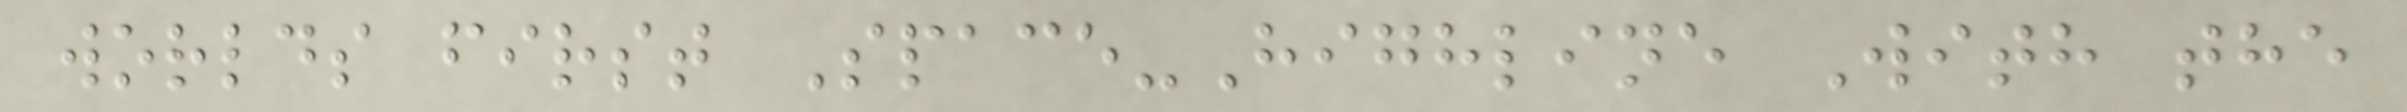worlds first Space-Highline With the
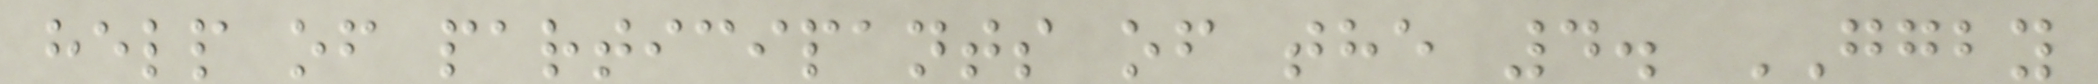help of participants of the 4. GGBY
